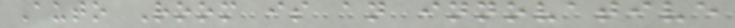Auto Room is an innovative
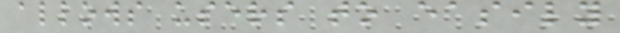allows users to easily
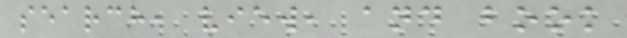search, view, and book
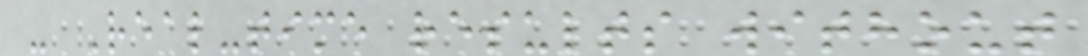- Real-time results without
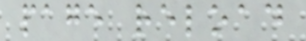page reload
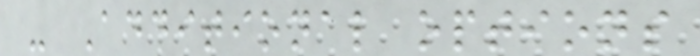- Additional options
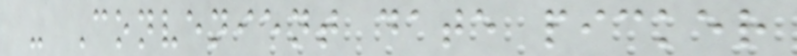- Convenient date picker
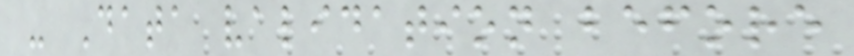- Data validation before
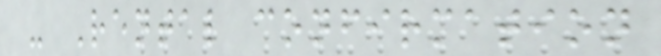- Rental confirmation
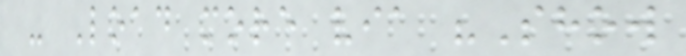- Load more via "Show
